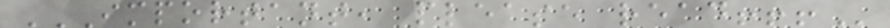IMPORTANT, PLEASE READ!!!
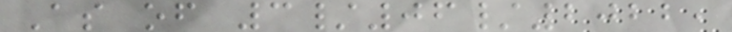As of 3/06/2022,
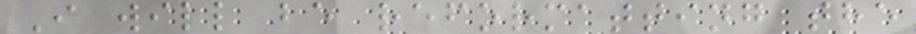I will be reformatting the
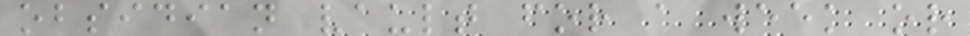obsidian vault for a week or
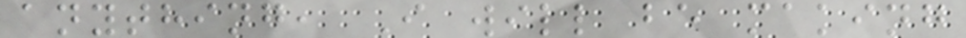anything, I will be making
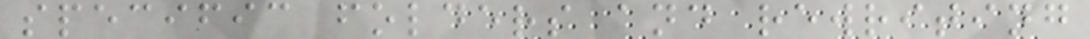specific folders and rewriting
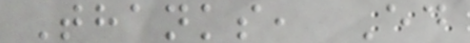Thanks, Ed
